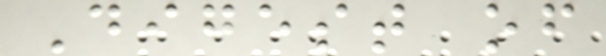Digest of
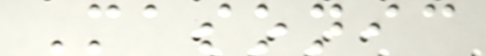Masonic
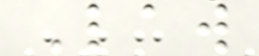Law
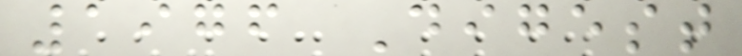1976 Digest
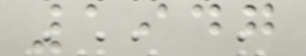1947
